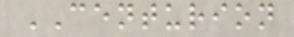CENTURION
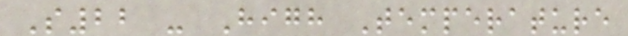S22 - High Temperature
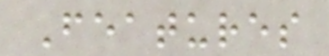Features
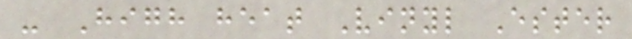- High heat Vinyl Ester
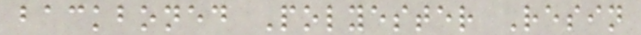backboned Polyester Resin
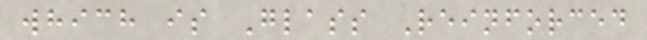which is Glass Reinforced
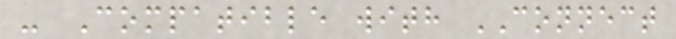- Compatible with CONNECT
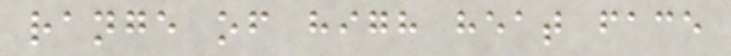range of high heat face
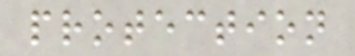protection
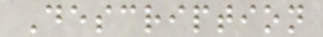Description
